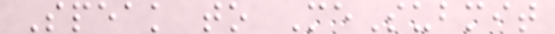Speak to MeSubmit
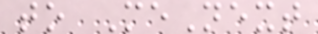to MeNext
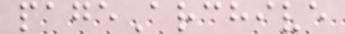pageArchive
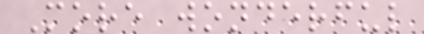More wonderful
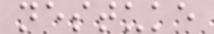nestuke
